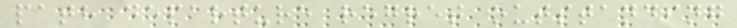path departure regret outstanding
